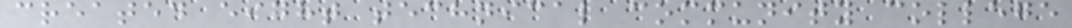created eight technical community college
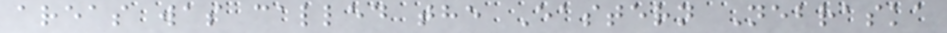areas was called the Eastern Nebraska
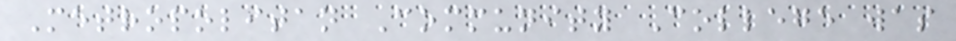Metropolitan Community College was
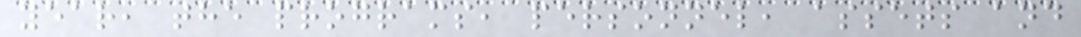year, the programs, personnel, assets and
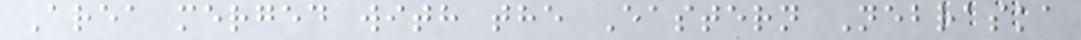Area merged with the Eastern Nebraska
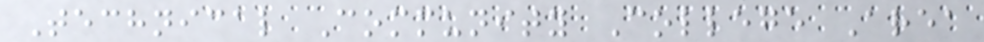Technical Community College Area
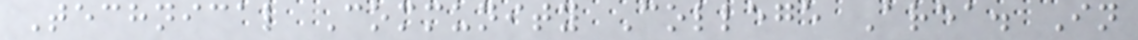Technical Community College Area. In
